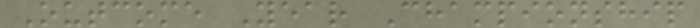Outcome Year Championship
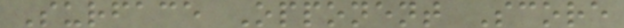Surface Opponent Score
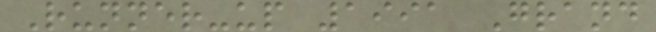Runner-up 1991 Grand
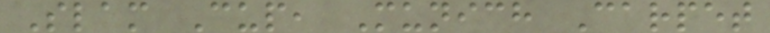Slam Cup, Munich Carpet
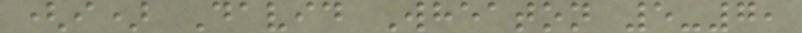(i) David Wheaton 5-7,
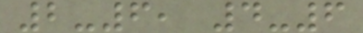2-6, 4-6
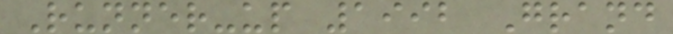Runner-up 1992 Grand
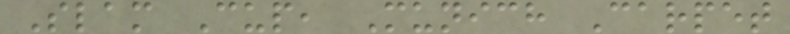Slam Cup, Munich Carpet
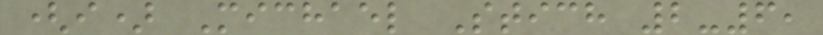(i) Michael Stich 2-6,
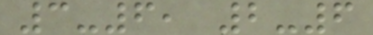3-6, 2-6
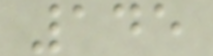145
